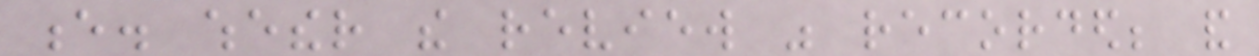e. whether the review was recorded; and
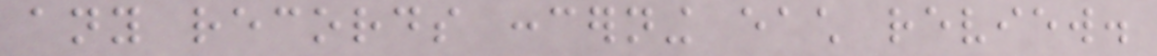any records concerning each review.
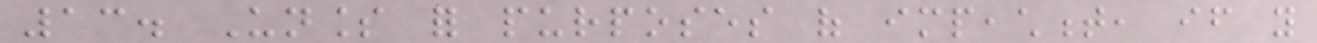13. Unless for purposes of impeachment, if you
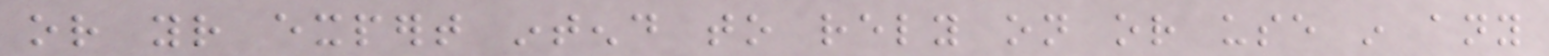or your expert intend to rely on or use in any
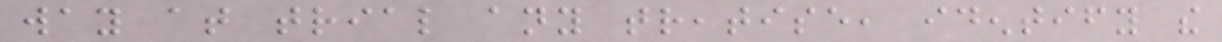way at trial any treatise, identify the
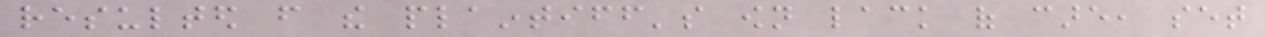resulted from the plaintiff's own lack of care, set
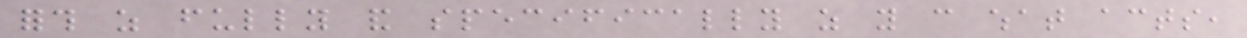forth as fully and specifically as you can what acts,
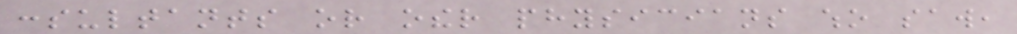consultants or other physicians who saw,
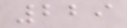229
